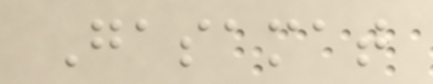Gasamat
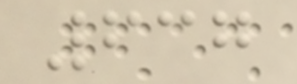637
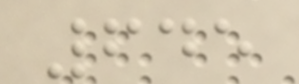645
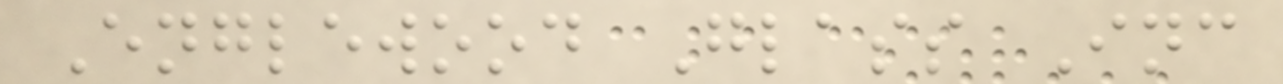Englewood Glass Inc
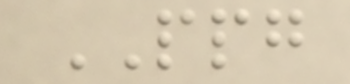PPG
